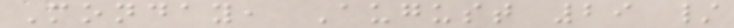Monday, August 29 /
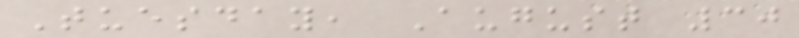Tuesday, August 30
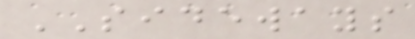SIDEWAYS
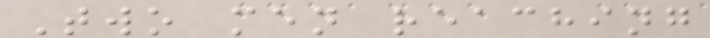Two men reaching
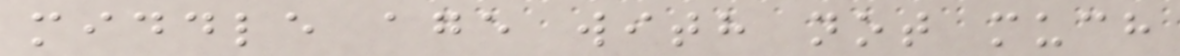middle age with not much
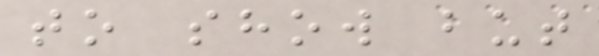to show but
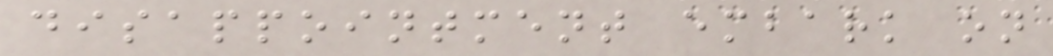disappointment embark on
